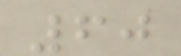60
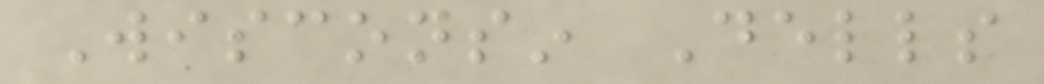Wisconsin Dells
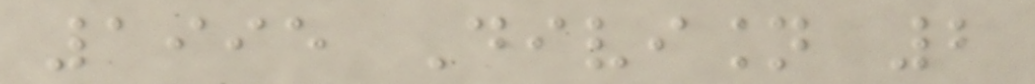1995 Division 2
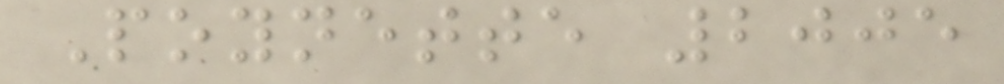Poynette 2005
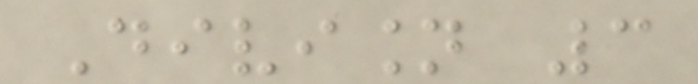Division 3
